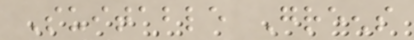Suitable Greens
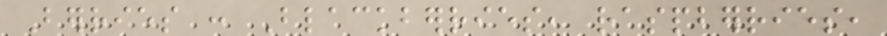Berries : Blackberries, raspberries,
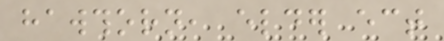hawthorn, elder ect
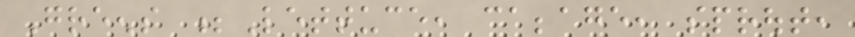Greens ;Lettuce, cabbage, sprout,
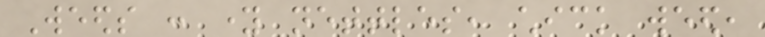Weeds : young nettles, chick weed,
